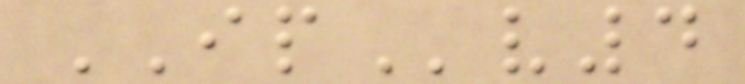IPv4
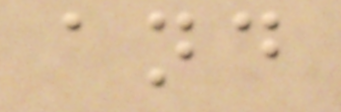and
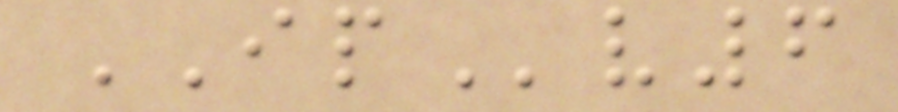IPv6
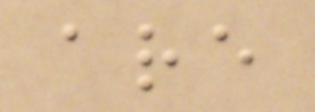are
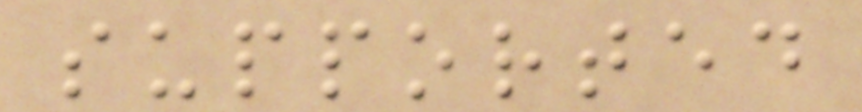supported
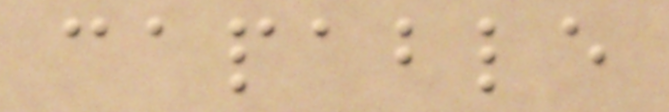capable
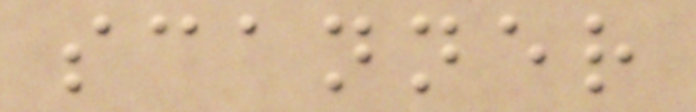scanner
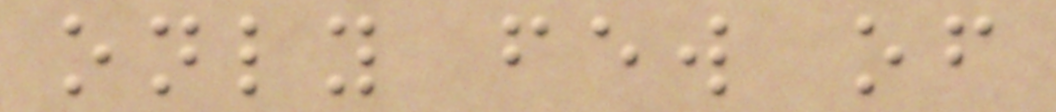only few of
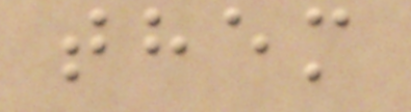them
